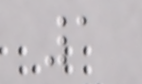1
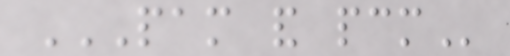PAM AND PCM
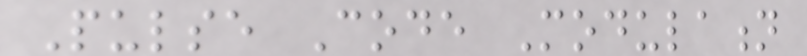Pulse Code Modulation
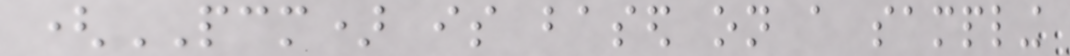(PCM) is based on a sampling
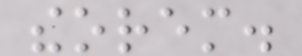theorem.
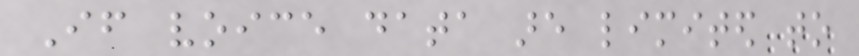If voice data are limited to
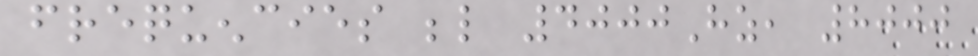frequencies below 4000Hz, 8000
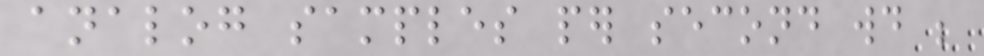analog samples per second would be
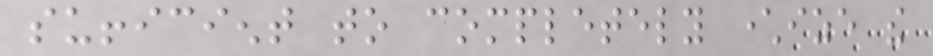sufficient to completely characterize the
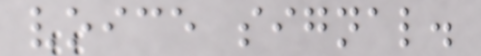voice signal.
